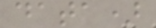data)
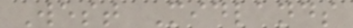West Midlands
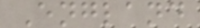England
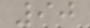90
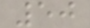50
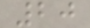20
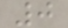0
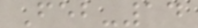Feb-14
